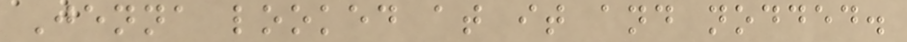Jenna looked at it and nodded.
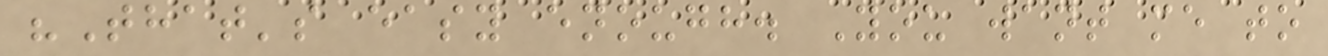"That's easy enough. You want me to
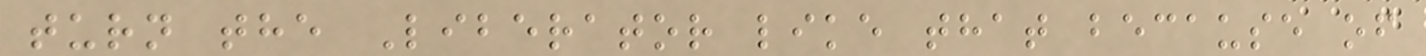turn the Liberator like that because of
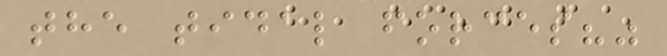the tidal forces?"
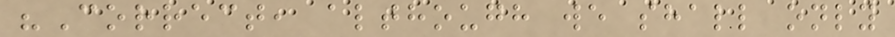"Correct, although we shall only
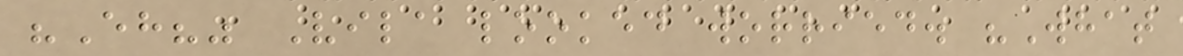"Eh?" Vila looked worried. "What
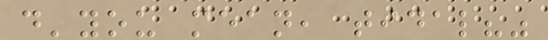d'you mean, tidal?"
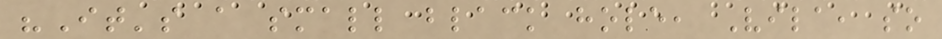"It's a small black hole, Vila, so
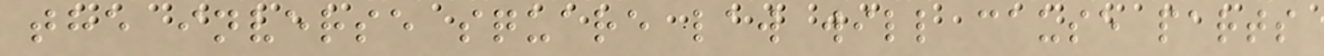the inverse square law will cause parts
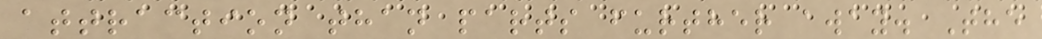attraction than parts further away. The
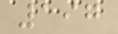197
